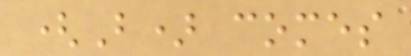(B) comes
